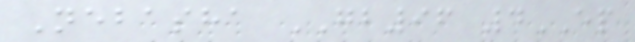Nebasha GB96 4EP
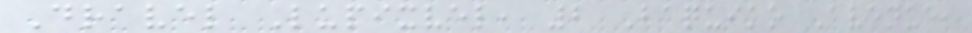Dravel Lupixvel, 2 Baquiko Avenue,
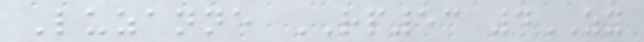Luzanne RP53 4ZY
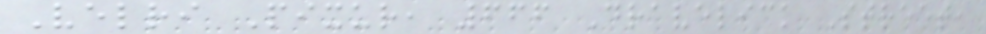Velri Pixur, 666 Dravelick Street,
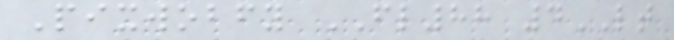Pixwobfy FL88 4LT
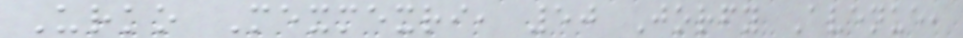Urko Mexmexri, 50 Jorfy Avenue,
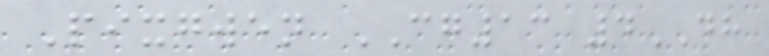Pixgwen CG13 4DH
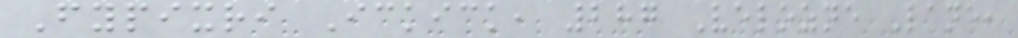Fypixri Ickick, 287 Velozne Lane,
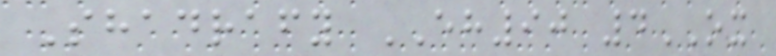Shadrafy EH90 4OX
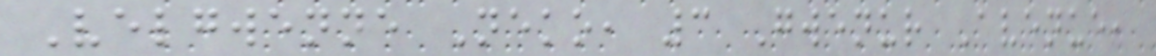Velgwenne Neko, 3 Gwenur Avenue,
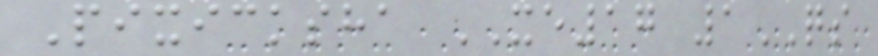Pixicksha XE17 1QS
